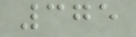375
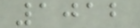1012
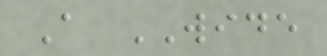A WIDE
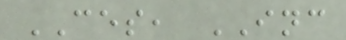CES, INC
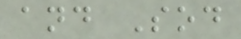and Sod
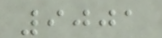9001
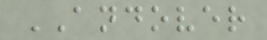ANDOVER
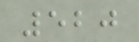520
